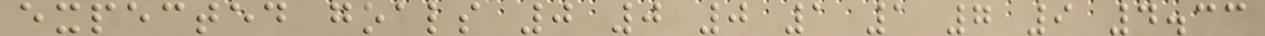expected goals 0 0 0 1 1 7 9 4.33
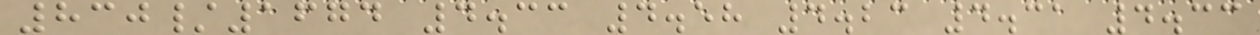830/1674 4.33 4.58 4.23 4.31 4.33
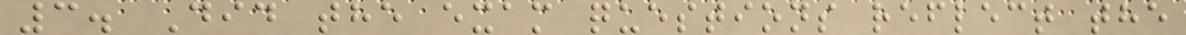3. Did the exam questions reflect the
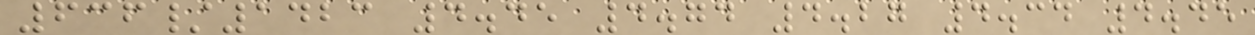636/1423 4.45 4.74 4.27 4.34 4.45
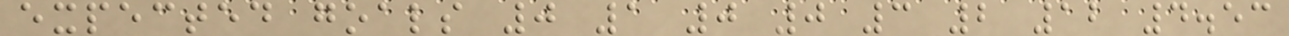expected goals 0 1 0 0 3 2 12 4.53
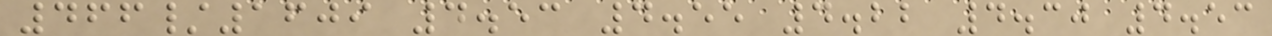466/1609 4.53 4.55 4.22 4.30 4.53
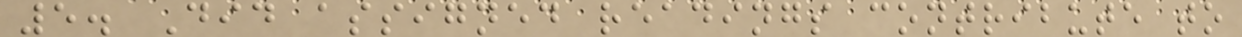5. Did assigned readings contribute to
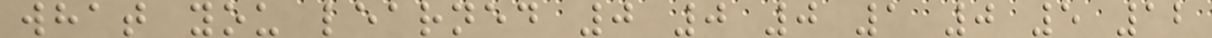what you learned 0 0 0 1 0 5 12
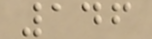146
